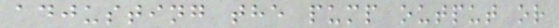adjusting the pump output or
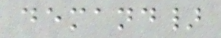demand}
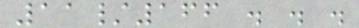11/166 . . .
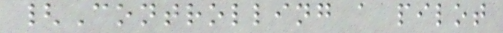{Controlling a pilot
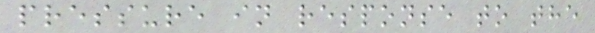pressure in response to the
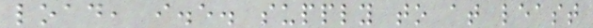load, i.e. supply to at least
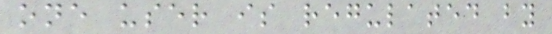one user is regulated by
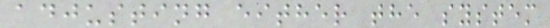adjusting either the system
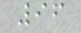96
